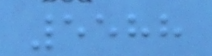5588
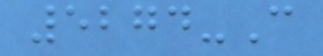5274-C
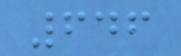646
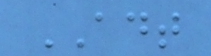ADT
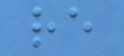re
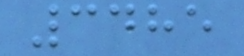3485
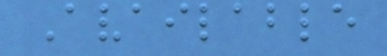Available
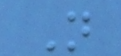N
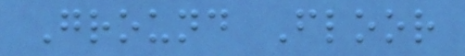Ground Floor
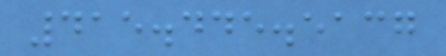415.445.5137
